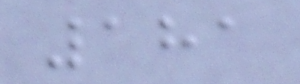181
